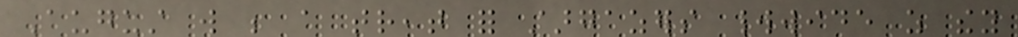August will be a treat for stargazers worldwide as they
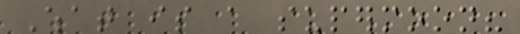What is a supermoon?
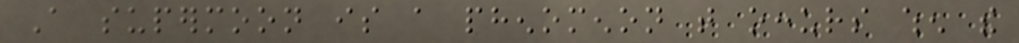A supermoon is a phenomenon that occurs when the
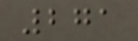271
